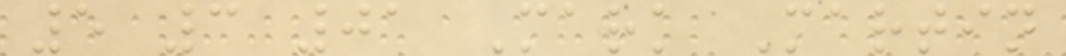5 3 01 Mark Martin
